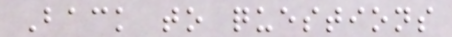Back to questions
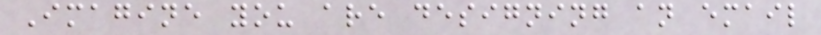Imagine you are designing an email
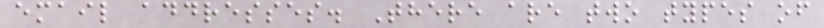email addresses. There are two types of
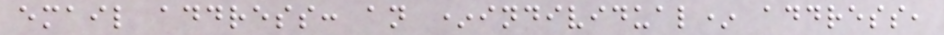email address: an *individual* address,
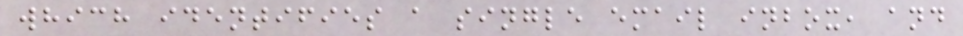which identifies a single email inbox, and
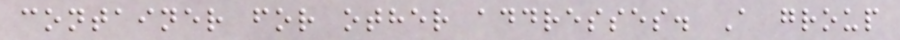container for other addresses. A group
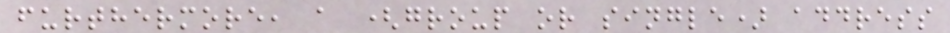furthermore, a (group or single) address
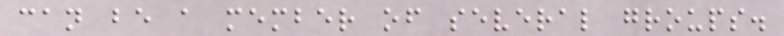can be a member of several groups.
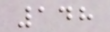148
